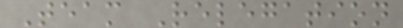Team Relegation
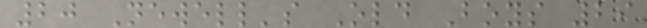20 Newell's Old Boys 29
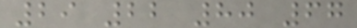29 22 80 67
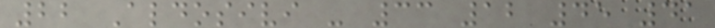22 Aldosivi - 33 12 45 41
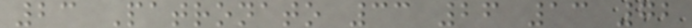23 Patronato 33 26 13 72
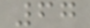67
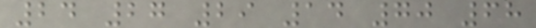24 27 29 14 70 68
